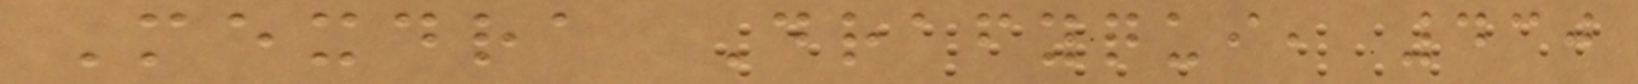Mexdra Drafyqui, 430
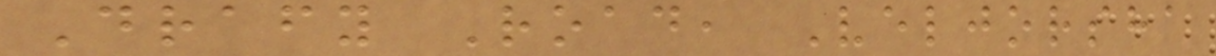Drafy Road, Veljorsha
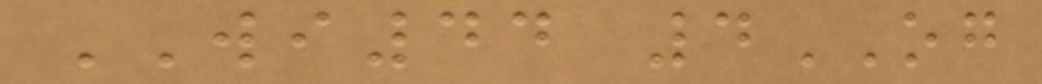WI44 4OG
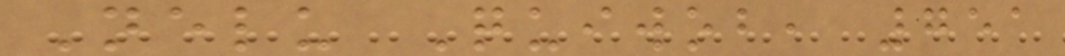Nelu Quiwob, 751
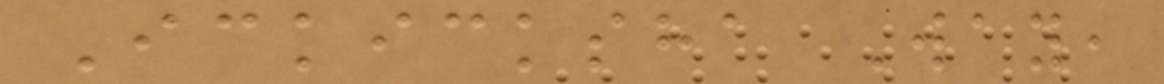Ickicksha Way,
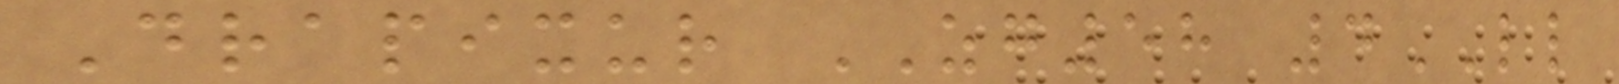Drapixur ZG58 4LL
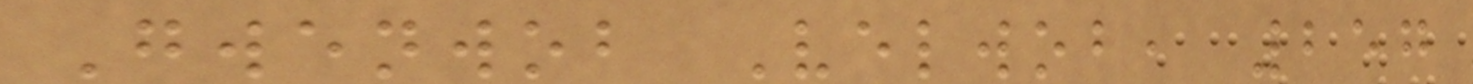Gwenwob Velwob, 257
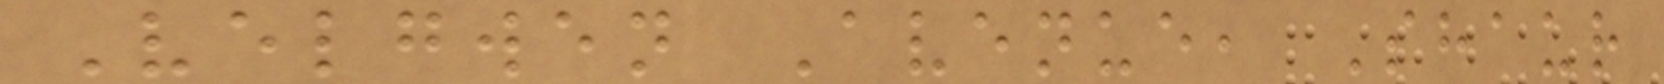Velgwen Avenue, Shaur
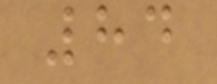84
